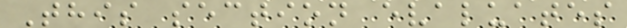This section evaluates
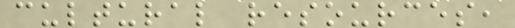cultural resources,
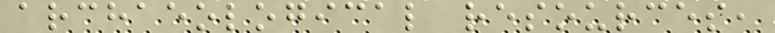archaeological resources,
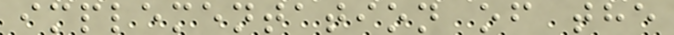implementation of the
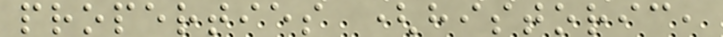properties (historic,
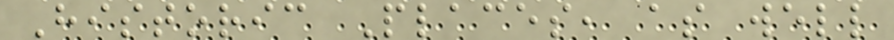Historic Places, as well
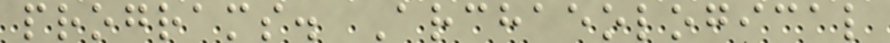programs. Archaeological
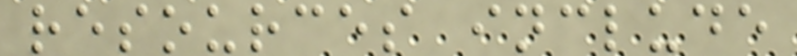resources include
